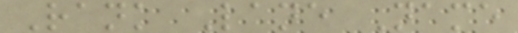Rank Lane Name
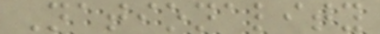Nationality
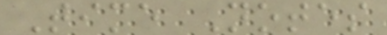Time Notes
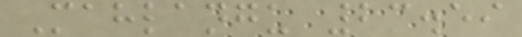Mahlangu 23.59
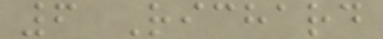6 Richard
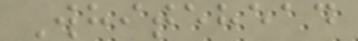Whitehead
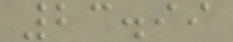23.99
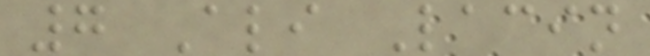7 Ali Lacin
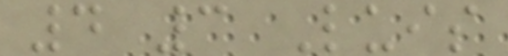4 3 Luis
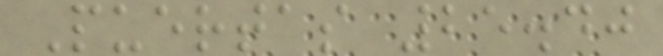Puertas 25.40
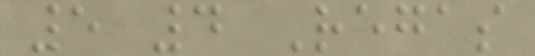5 4 Regas
